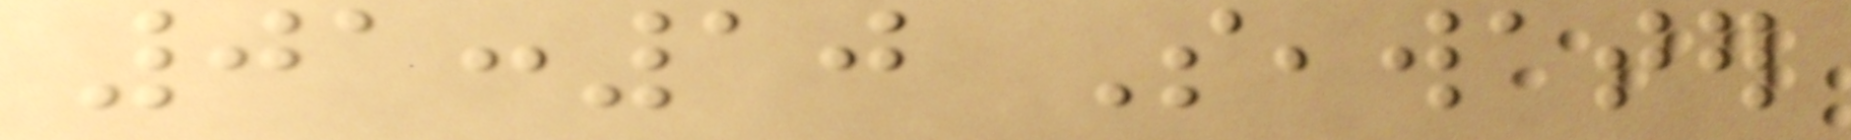01:10 Seawater
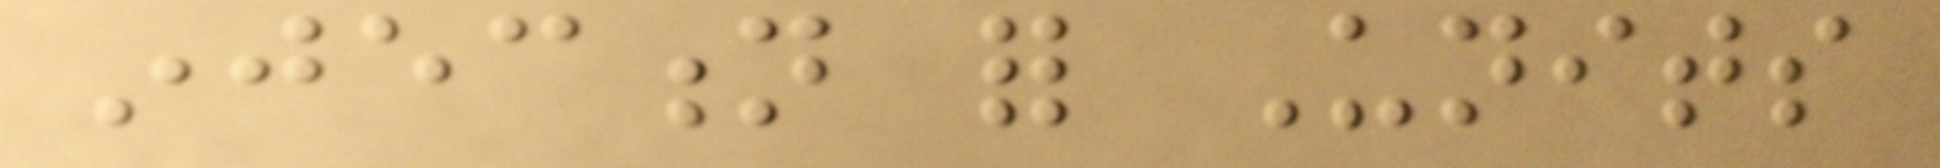injection for Units
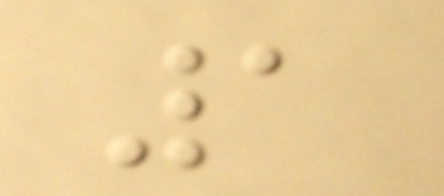1
